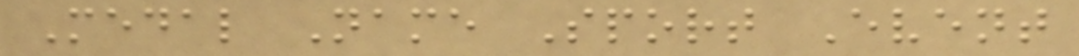Medal Name Sport Event
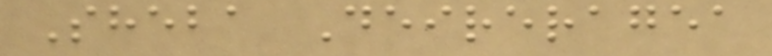Sheba Deireragea
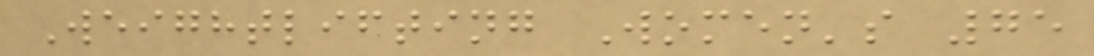Weightlifting Women's 75
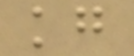kg
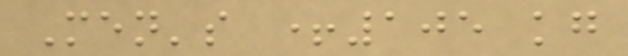Men's +105 kg
